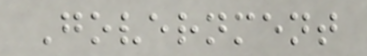Government
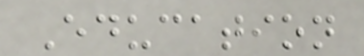Education
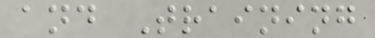and Training
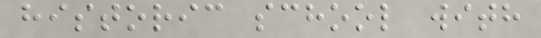historic school with
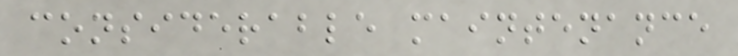considerable maintenance
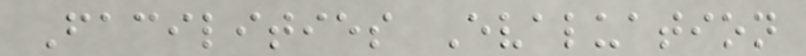Facilities Evaluation
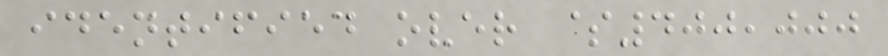identified over $400,000
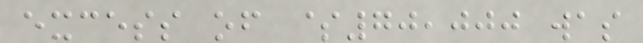excess of $70,000 was
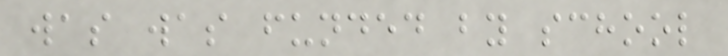was was funded by school
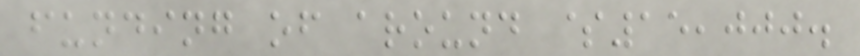funding of around $15,000.
